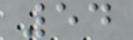54
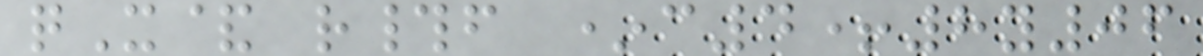qX& r#f *c4+8y06
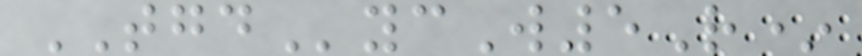TGDycW5R*
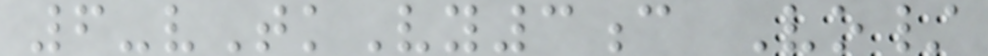6-vTkVy3c Vo/
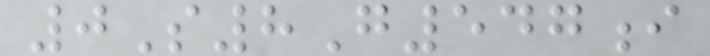0S8G547i
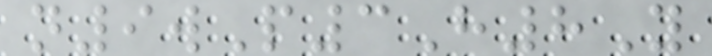n9wP3H8Y
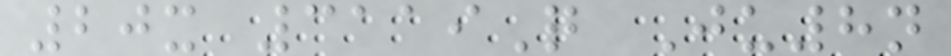20x 3119Q Ju8n
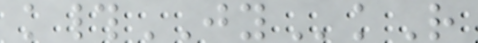k#JYkR
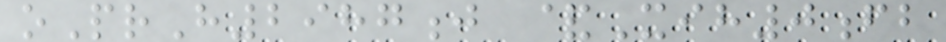oPrH2987j &Xih0fb
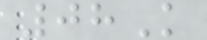08K
